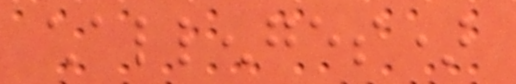challenges)
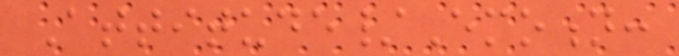Attitude/Emotion:
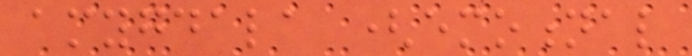amygdala (emotional
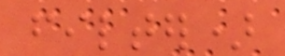filter)
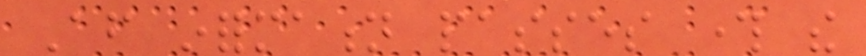After information passes through the
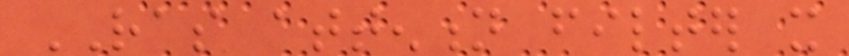RAS attention filter it
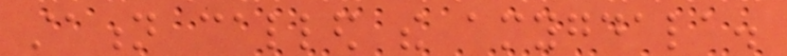station called the amygdala.
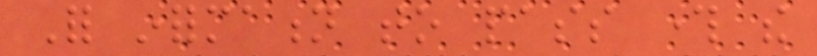For information to pass through the
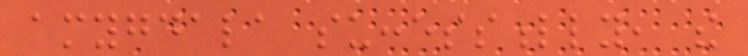amygdala successfully, the
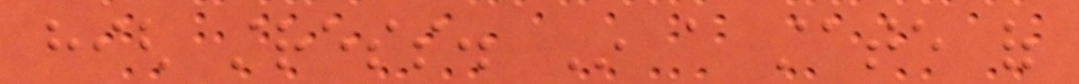high stress. In a state of
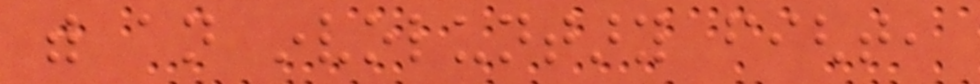with an involuntary fight,
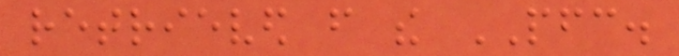retrieved from the PFC.
